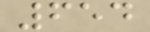654
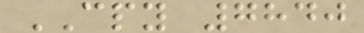CPY 7840
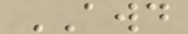AWD
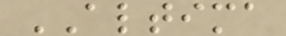ALTIMA
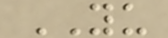YU
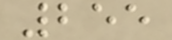255
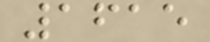1615
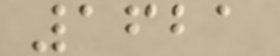1621
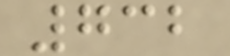732
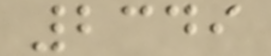2349
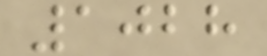1028
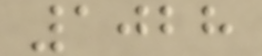1028
